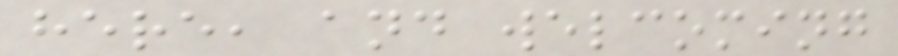here, and welcoming
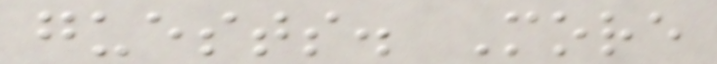guests. More
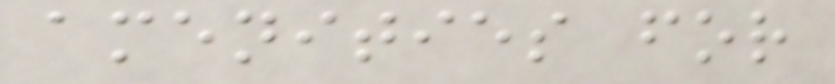amenities for
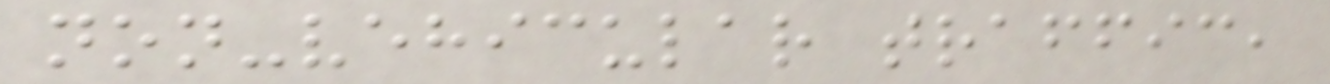non-vehicular traffic,
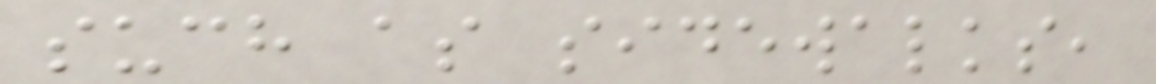such as sidewalks,
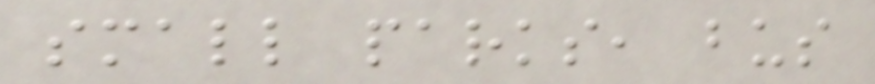small parks, bus
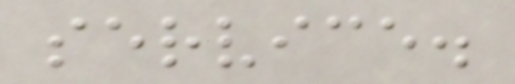service.
